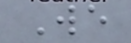We
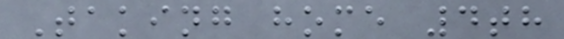Taking home 4th
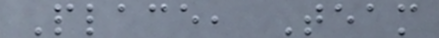Place, Team
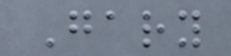Gary
